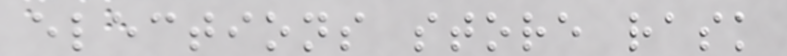elections store rask
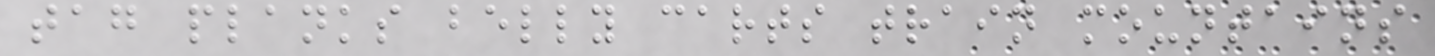tag planks belly carts train mountains
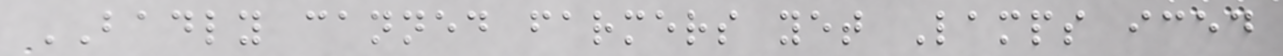BADLY canned farmers yet Lamps iced
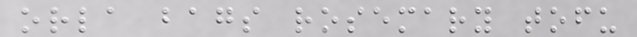orla bags rosemary tofu
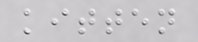kitten
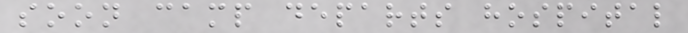soon camp departs hospital
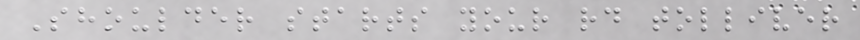Shoulder starts your rd tolliver
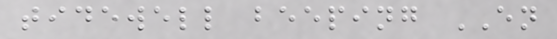tidewell beeping EN
